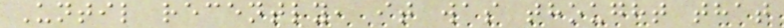Until recently, it was thought that
